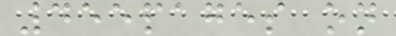455pages on
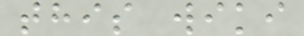this wiki
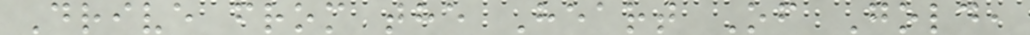Drive from the Heart Of Gold,
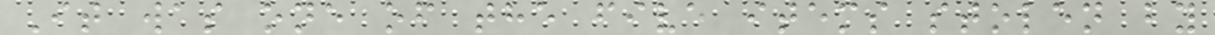It was one of the five items stolen by
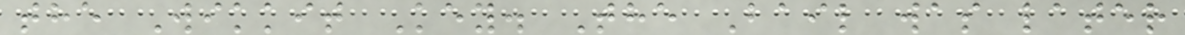the Wikkit Key. The Bail was later
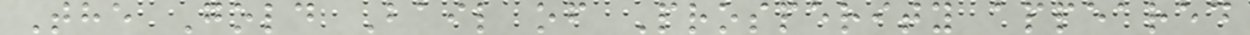The Gold Bail of Prosperity appeared
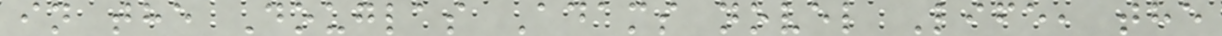in the Douglas Adams novel Life, the
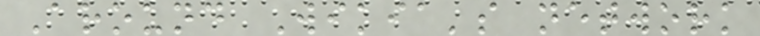Around Wikia's network
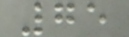75
